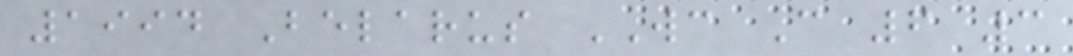1994 Belarus WC C 6 3
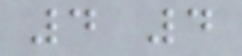4 4
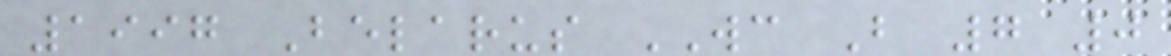1997 Belarus WC B 7 0
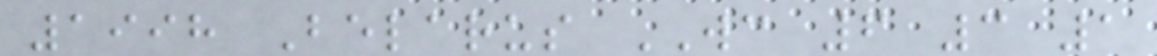1998 Belarus WC 6 3 1
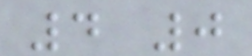4 0
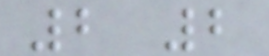2 2
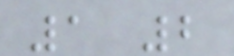1 2
